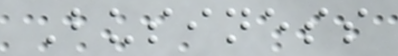Business
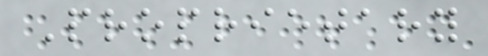Proprietary
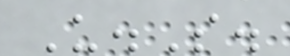U.S.
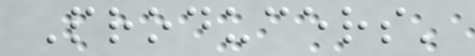Producers'
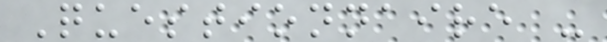Questionnaire -
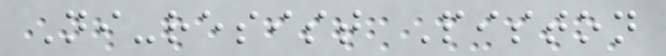Ni-resist Piston
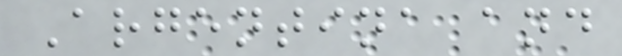Argentina and
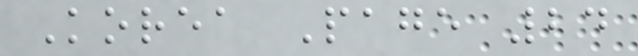Korea Page 24
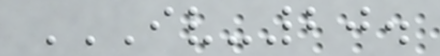IV-20.
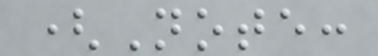(Note:
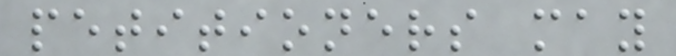petitioners may
